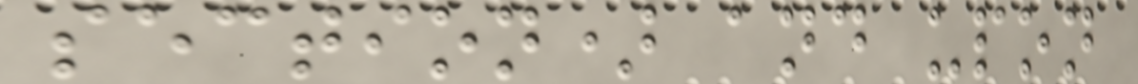section) and upon
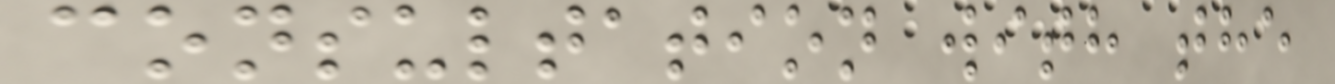consultation with the
